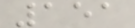151
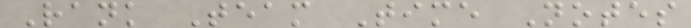Rank Team Time Notes
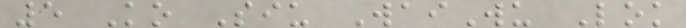5 Ko Siu WaiWu Lok
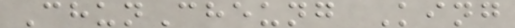ChunCheung King
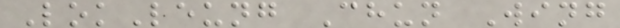LokLeung Chun Wing
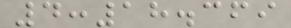4:18.369
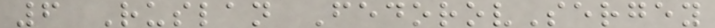6 Ruslan FedorovSergey
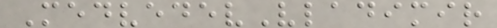MedvedevVladimir
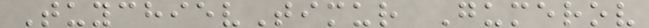TuychievTimur Gumerov
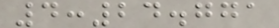4:24.771
